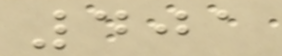401
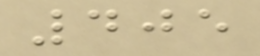405
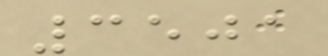3501
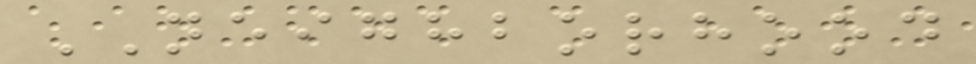NEIGHBORHOOD
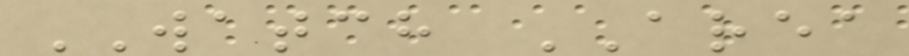WATCH AREA
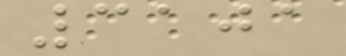3101
